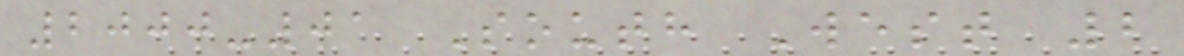2000-01 South West 2
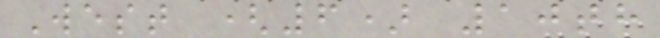West (6) 10th
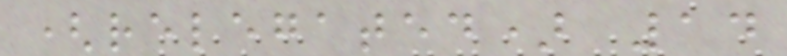(relegated) 14
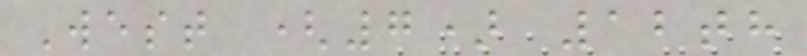West (7) 12th
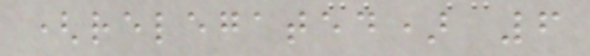(relegated) 6
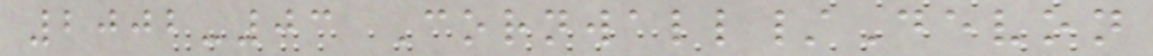2002-03 Cornwall/Devon
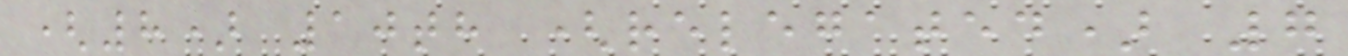(8) 10th (relegated) 7
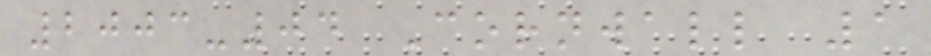2003-04 Cornwall 1
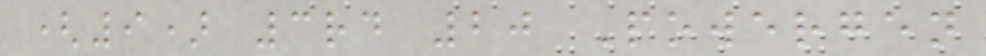(9) 3rd 20 Powergen
